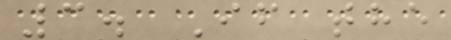3. If the
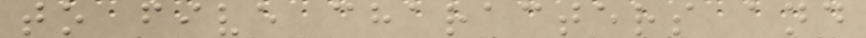to five characters and
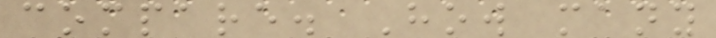compare. How many
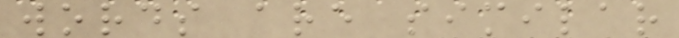words are similar
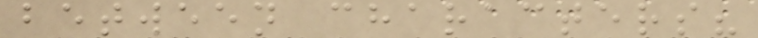between characters?
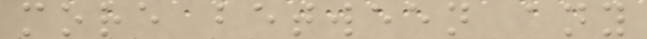more between any
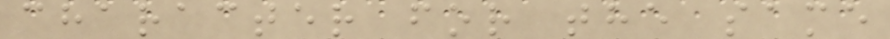character for the same
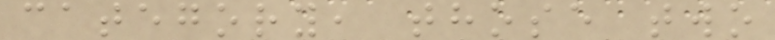category, those two
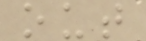out
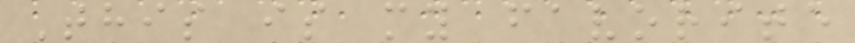This is my favorite
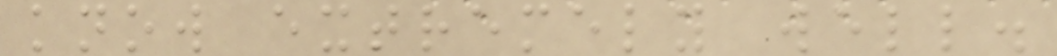know extremely well.
